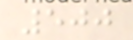500
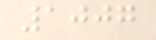1007
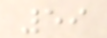59
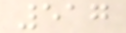517
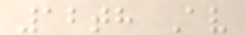12th Av
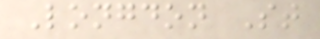Longdon St
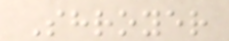Shroyer
